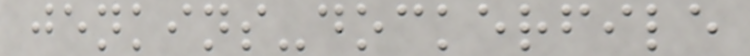jenkins-dockerfile
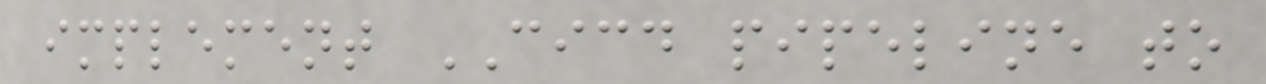implement CICD pipeline to
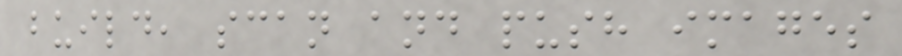build, scan and push images
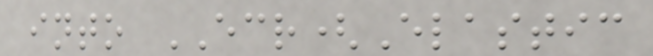into ECR(Elastic
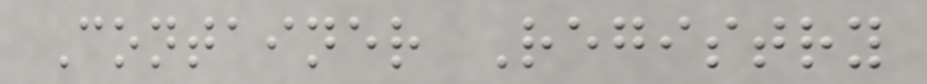Container Registry
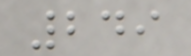249
